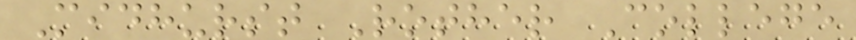Midhurst Rother College
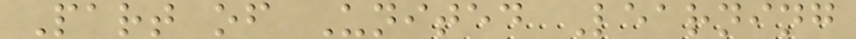Part of United Learning
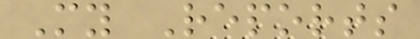My Reports
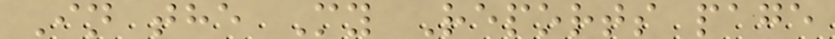In the My Reports page
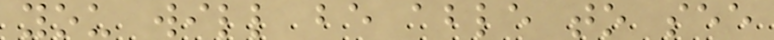you will be able to see
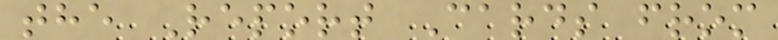the Report Cards from
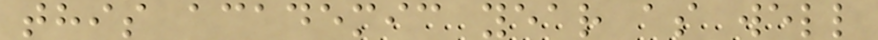this academic year as well
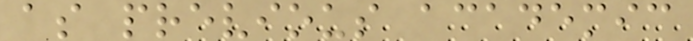as previous academic
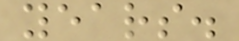years.
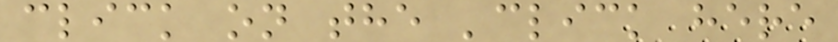click on the 'click here
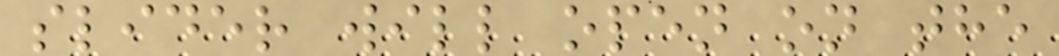slider will open on the
